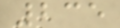235
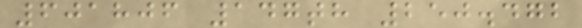601806 147th 250.472
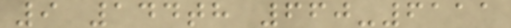9 144th 660-6111
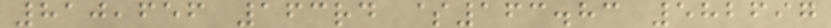810,656 163rd $163.83 582697
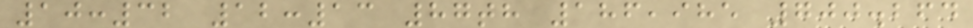10:32 12:13 87th 186,985 700.264
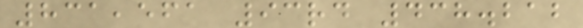831,561 93rd 438.212
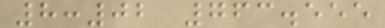8:02 763.555
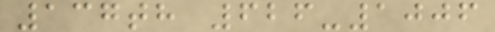137th 626-1006
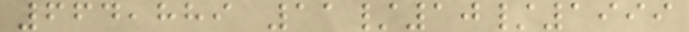664,889 11/10/1999
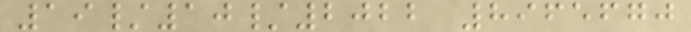19/10/2022 8965670
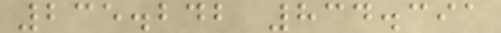235.242 834.391
